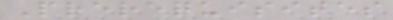Prerequisites
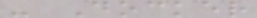- Docker
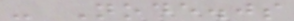- Node.js
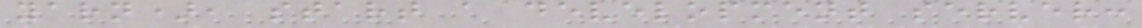yarn), start a development server:
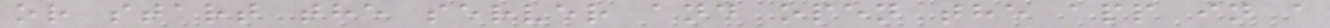or start the server and open the app in a
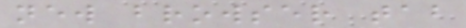new browser tab
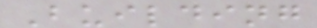Building
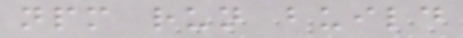npm run build
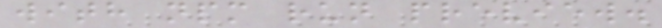with npm run preview.
